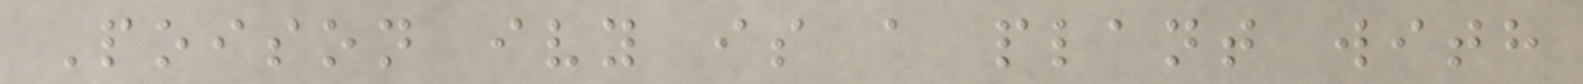Poison ivy is a plant with
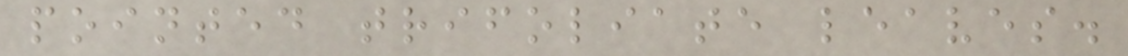pointed trifoliate leaves.
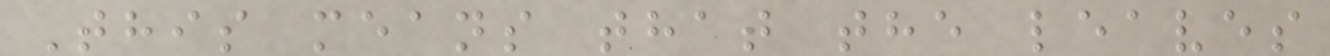This means that the leaves
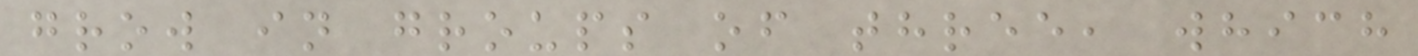grow in groups of three, which
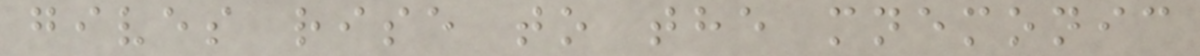gives rise to the mnemonic
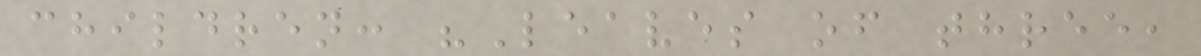children: "Leaves of three,
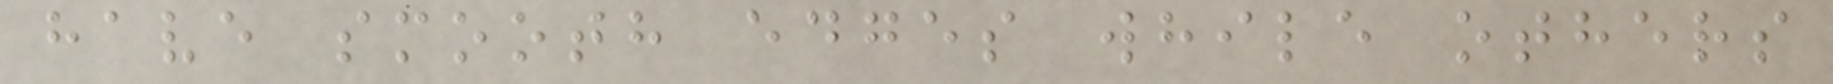have smooth edges while others
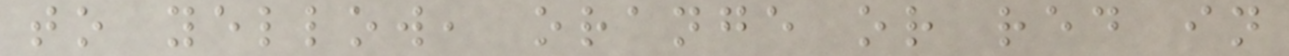to yellow, orange or red in
